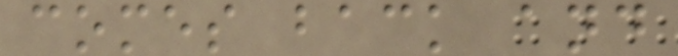comes back and
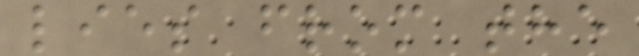lies from the
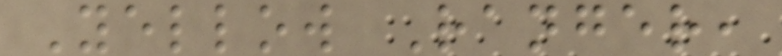Yellow Ranger,
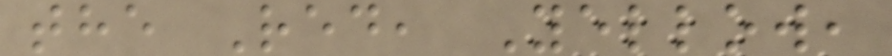the Red, Yellow,
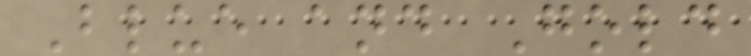Blue and Gold
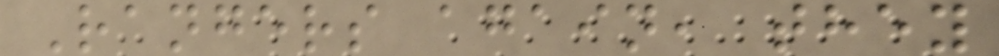Rangers again, they
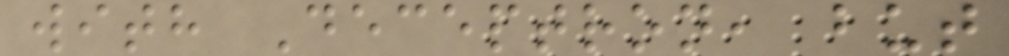with Deceptron, but
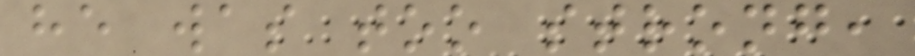he was too strong,
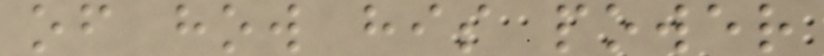of how his power
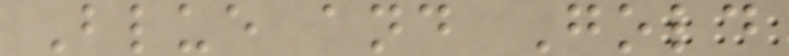Blue and Gold
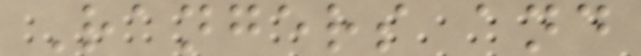Rangers and
